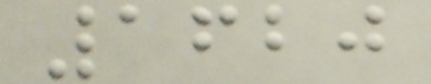1620
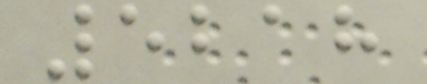5218
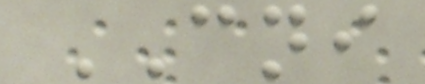CNI
